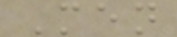Men
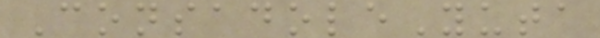ConsadoleYuta
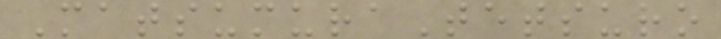MatsumuraTetsuro
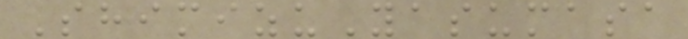ShimizuYasumasa
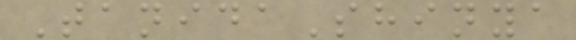TanidaShinya
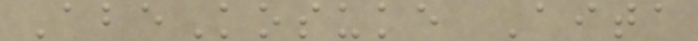AbeKosuke Aita
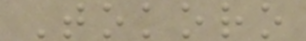Tokoro
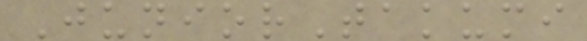JuniorTakumi
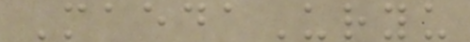MaedaUryu
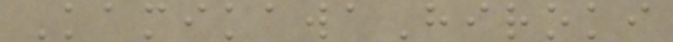KamikawaHiroki
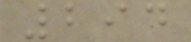294
